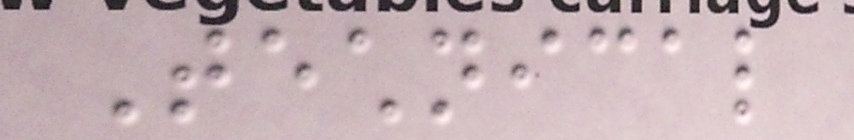Technical
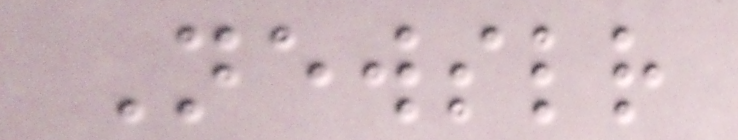Newsletter
